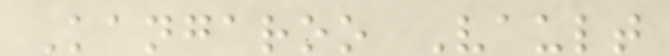Kangaroo Vault
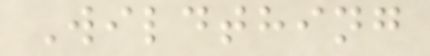Wildthing
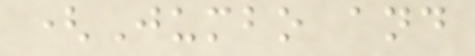(Jumbo and
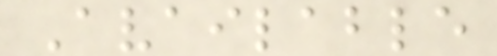Available
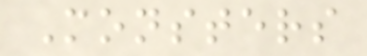Monsters
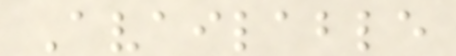Available
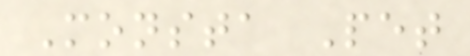Monsta Pet
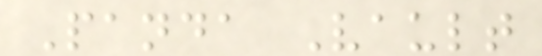Panda Vault
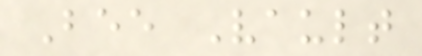Bee Vault
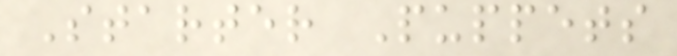Starter Puppets
